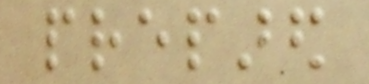prepared
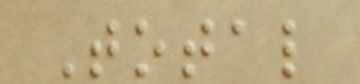Total
